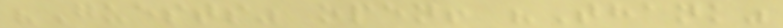"Guests" open! "Thank"
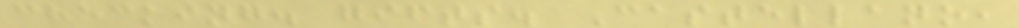checking. gifts. Castellano,
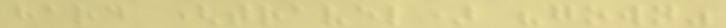hard (travel) "gown"
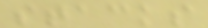stacks
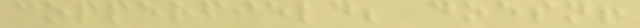copperfield; doesn!
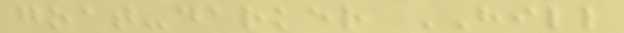goat-darker HILL
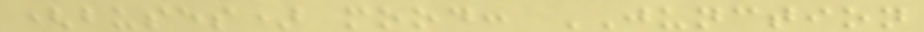(buses) mood: JUNCTION
